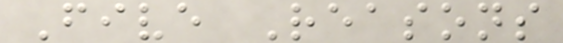Five Reasons
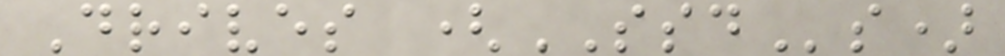Drives (SSDs)
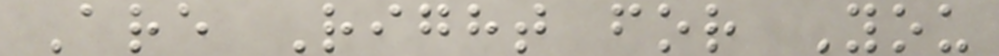Are Right for You
